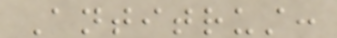Antitrust:
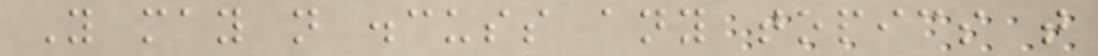You may not discuss any topics that
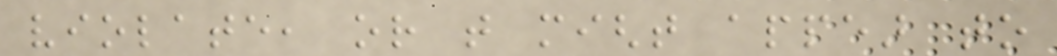violate, or that might appear to
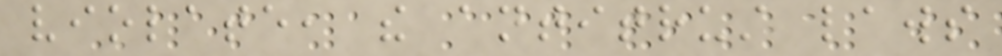violate, the antitrust laws
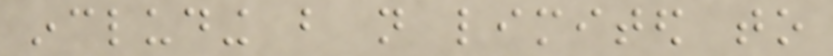including but not limited to
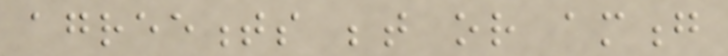agreements between or among
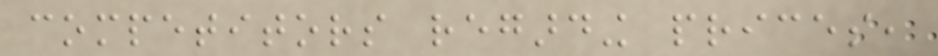competitors regarding prices,
